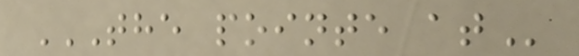THE POINTE AT
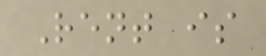Rent is
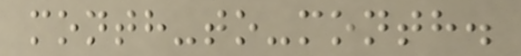month-to-month.
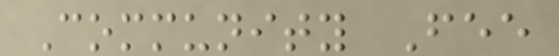Community Fee
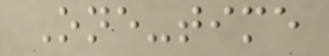One-time
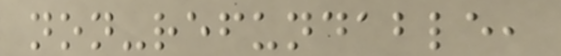non-refundable,
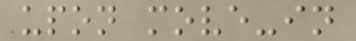upon move-in
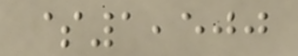$1,500
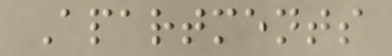Apartments
